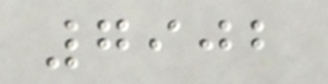7902
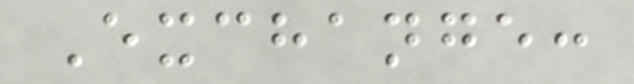Exchange:
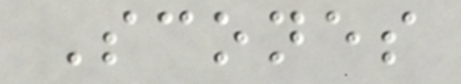Scones
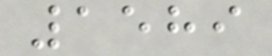1589
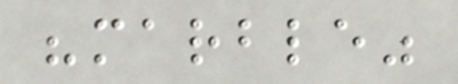"marble"
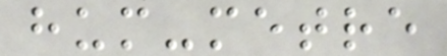hum-metre
